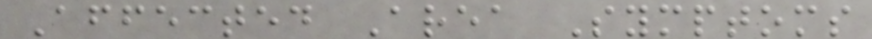Affected Area Symptoms
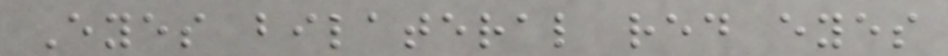Eyes bilateral red eyes
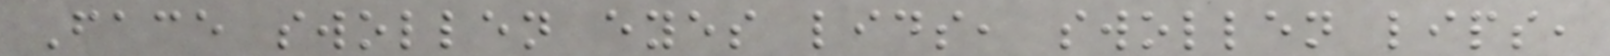Face swollen eyes lids, swollen lips,
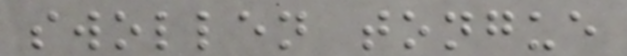swollen tongue
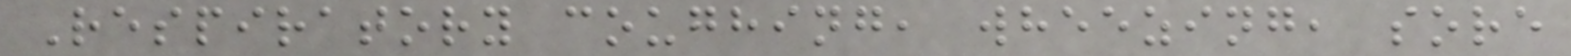Respiratory coughing, wheezing, sore
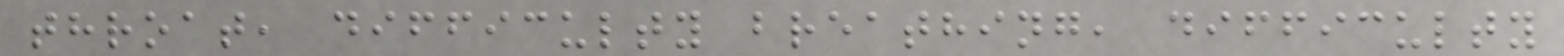throat, difficulty breathing, difficulty
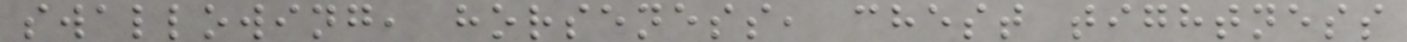swallowing, horseness, chest tightness
